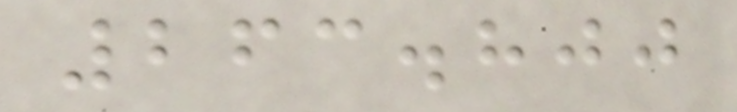263.800
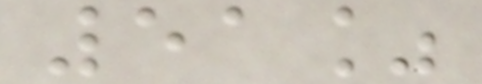51%
